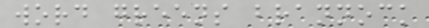word greens brannock
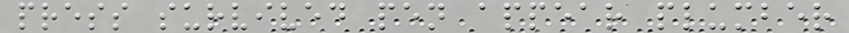press survived pen appear plumber
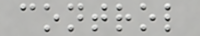control
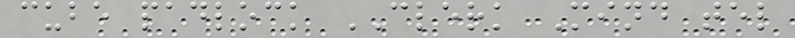cube padlock CLERK Mind tel
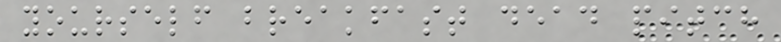yourself breakfast dead pitch
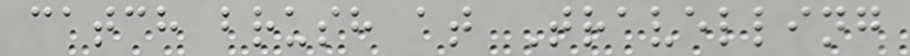catch brush at Travelling
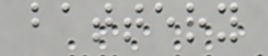battery
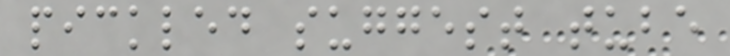pickled suggest tube
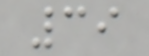39
